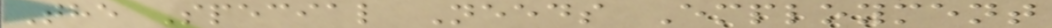The Special Needs Employment
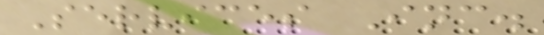Services Inc.
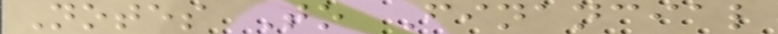Notes To Financial
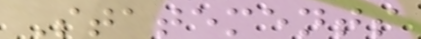Statements
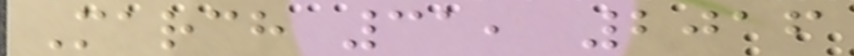March 31, 2016
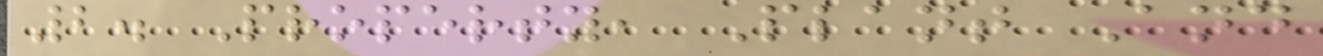2. Property, Plant And
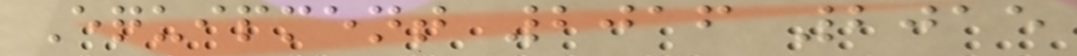Equipment 2016 2015
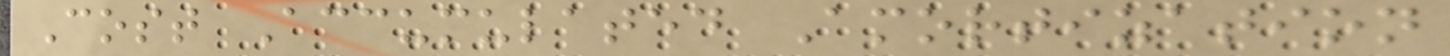Cost Accumulated Amortization
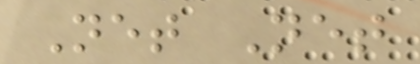Net Net
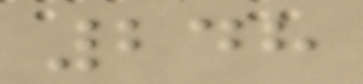248
